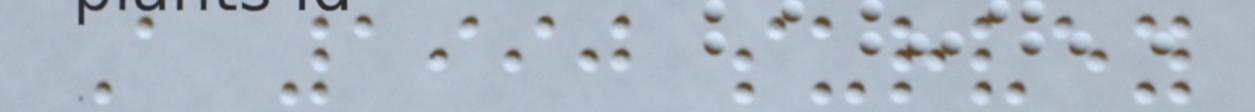A 1990 survey
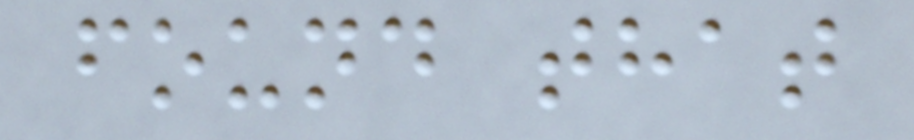found that
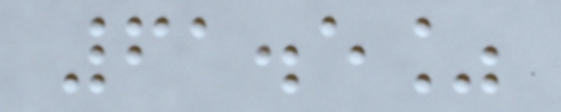61.5%
